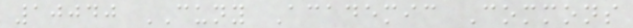10040 CUNY Academic Commons
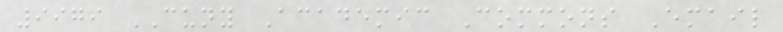9979 CUNY Academic Commons Email
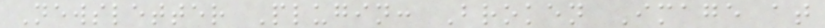Newsletter Plugin: Broken Image at
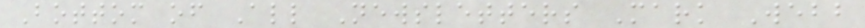Bottom of All Newsletters Mark Webb
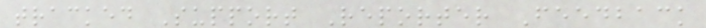tracked Support Reporter Feedback
